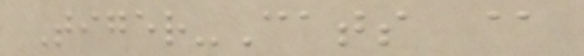Tiger-Cats @
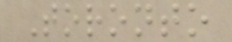Toronto
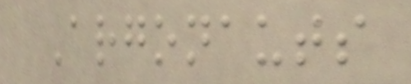Argonauts
